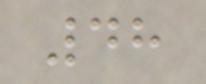48
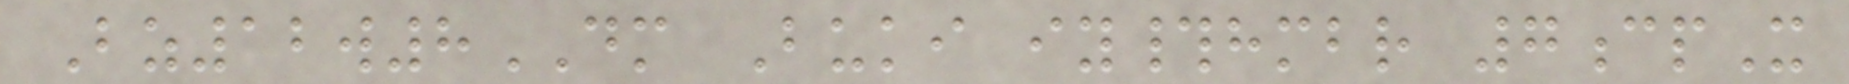Bz12w8DM Buki iy#hmbr 7cpX
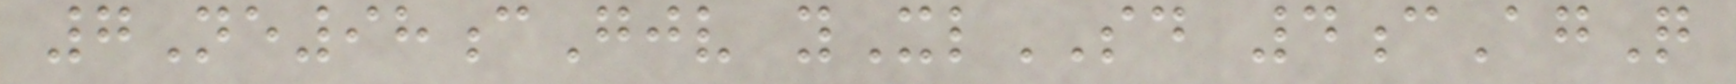7Ne98cGjv yXlSD 4cAgQ
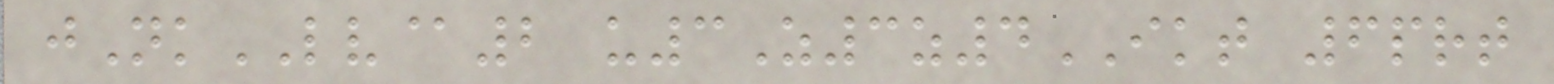jNkLV@2 u3Z3z4IKT 6prt
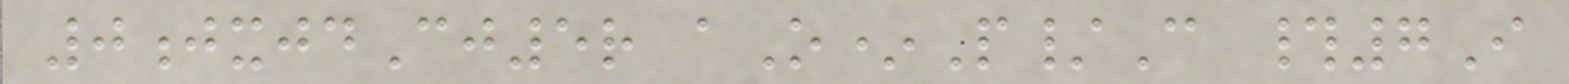0jxjdCj5r aO*P/C #7I
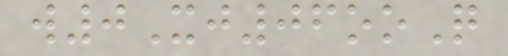w0Xj06ooQ
